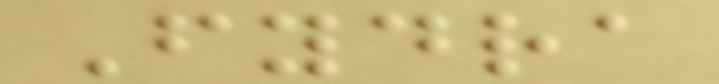Fydra
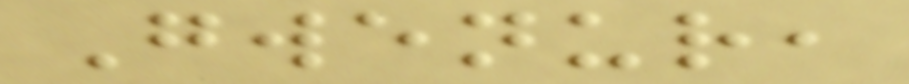Gwenur,
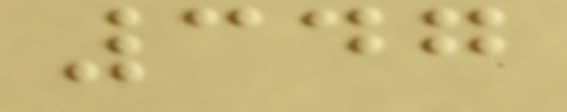347
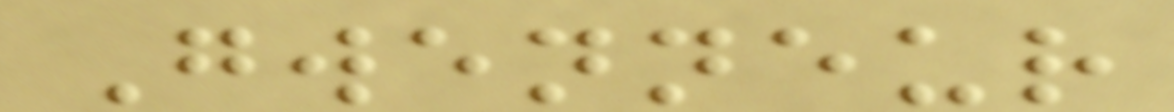Gwenneur
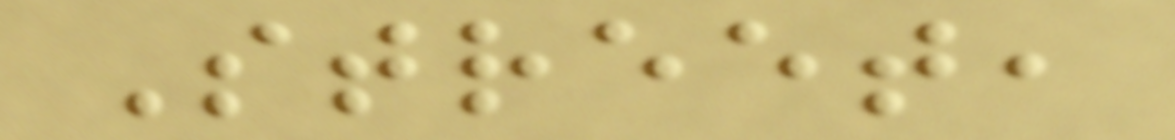Street,
